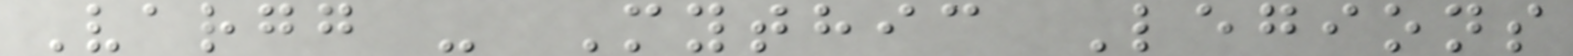Vargg - Mythic Legions
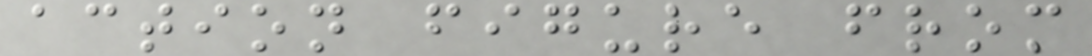action figure from
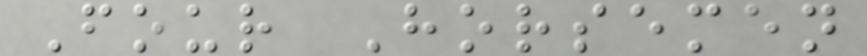Four Horsemen
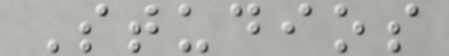Studios
